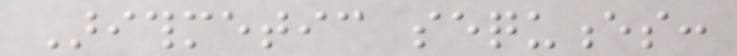Arithmetic sequences:
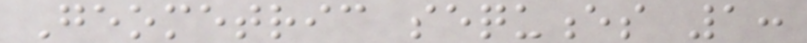Geometric sequences 1:
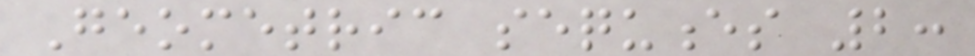Geometric sequences 2:
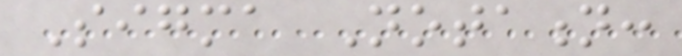Sigma Notation:
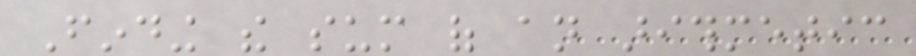Finding the sum of an arithmetic
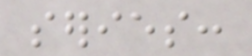series:
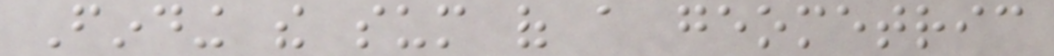Finding the sum of a geometric
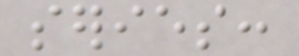series:
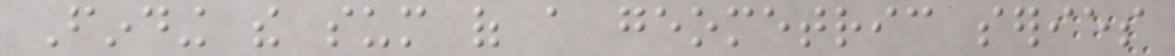Finding the sum of a geometric series
